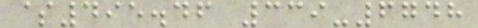$495.46 339-6748
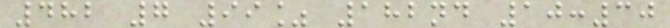482 7 99% 182nd 10:30
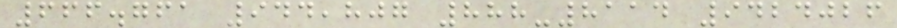666.761 944,807 888-8114 9424026
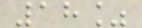18%
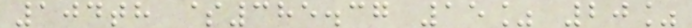104th $385.37 15% 20%
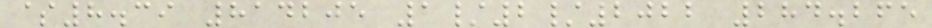$8.39 814205 1/2/2022 284.265
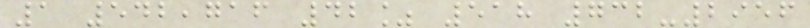1 542,716 42% 518 732-2956
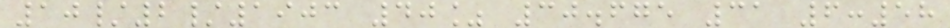10/2/1903 40% 30.675 31 6:58
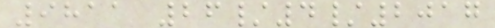9811 26/4/2017
